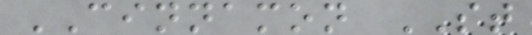CINNAMON ST
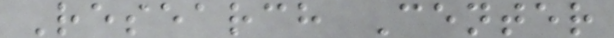Research Center
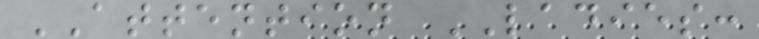ATTENTION LADIES:
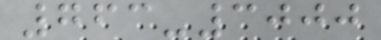763-3000
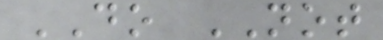DO NOT
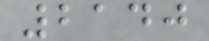2140
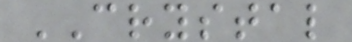CRYSTAL
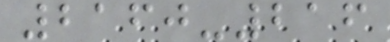2160-216
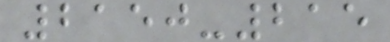2150-215
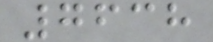7638
